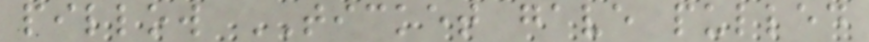pillow TICKET gave pulled
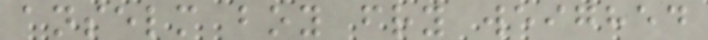anselm boy fry weighed
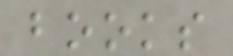books
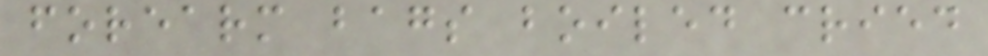forearm bags boiled cried
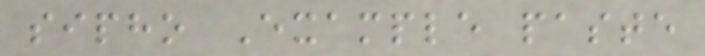sipho Example paste
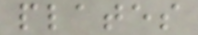plates
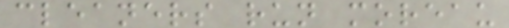cleaners run moreau
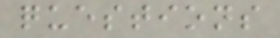questions
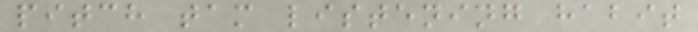pitch tam listening habit
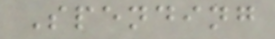Spending
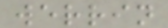werrin
